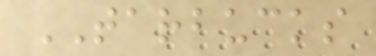TARBUCKS
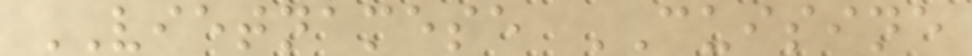VIETNAMESE CUISINE
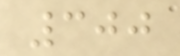300
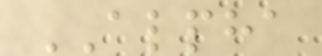ALPHA
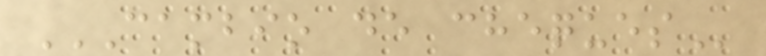CAMBIO DE CHEQUES
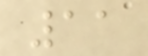11
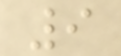9
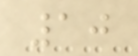10
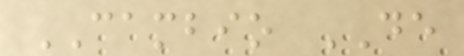CAMBIO DE
